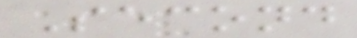Second
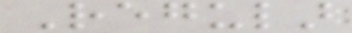Regular
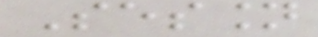Session
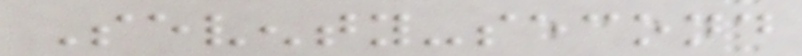Seventy-second
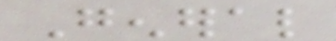General
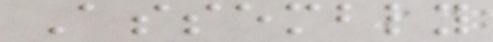Assembly
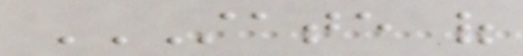STATE OF
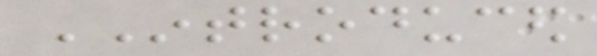INTRODUCED
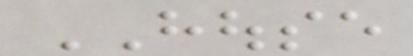HOUSE
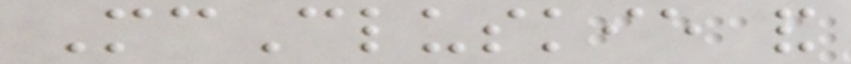McCluskie and
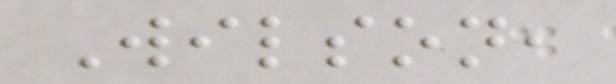Wilson,
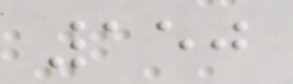150
